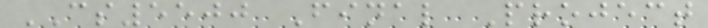CS5500 Final Project
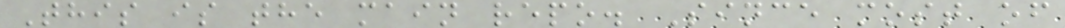This is the main repo. Since most of
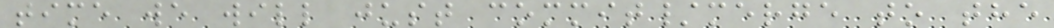time we will just commit/merge to the
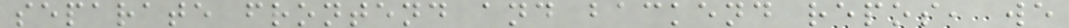separate frontend and backend repos, we
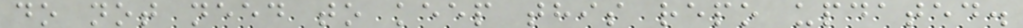do not need to keep this repo updated.
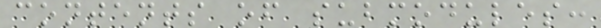contents of submodules:
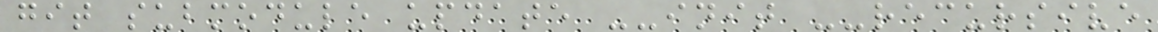git submodule update --init --recursive
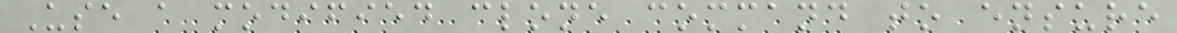Use a modified clone command to ensure
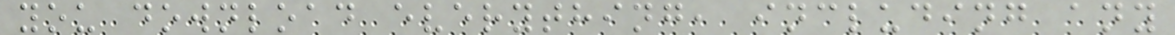you download everything, including any
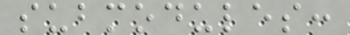submodules:
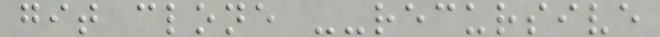git clone --recursive
